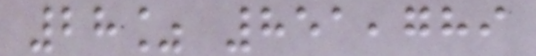28% 851,789
